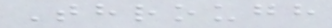Through
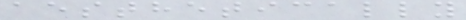aesthetically
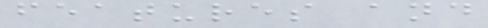features and
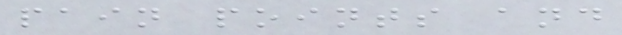pain points and
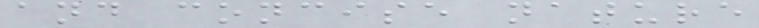and concise nature
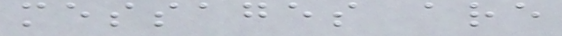messages are
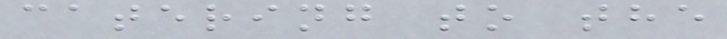catering to the
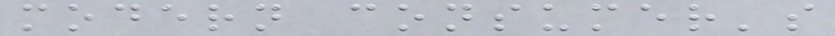modern consumer's
